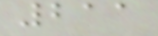211
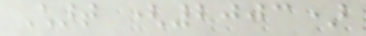Chart (2003)
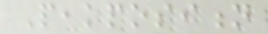Peakposition
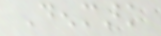Denmark
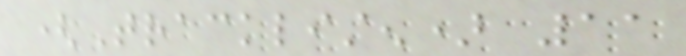(Tracklisten) 11
